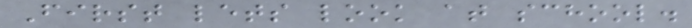First lets look at school.
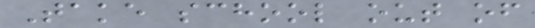Take school out of
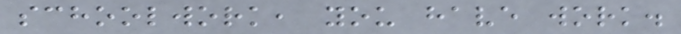schoolwork, you have work.
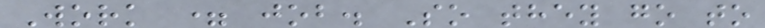Work = job. So they go to
